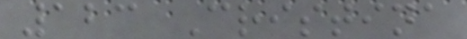123 Cristina
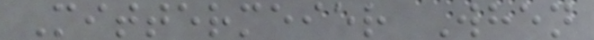Mittermeier When
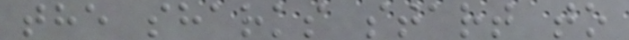the sharks start to
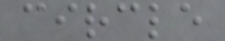circle
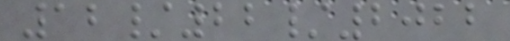12/22/2022
